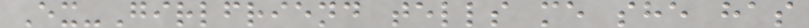Ex-Girlfriend tells me she has
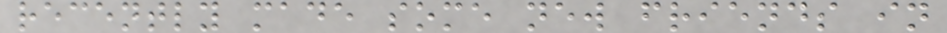recently made some new friends in
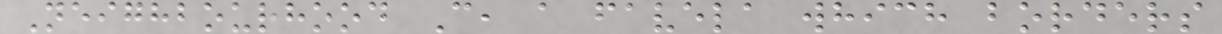Neighbourhood C, a favela which borders
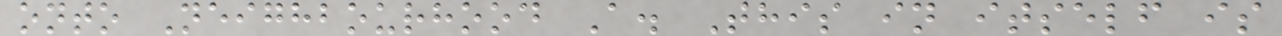onto Neighbourhood A. This in itself is
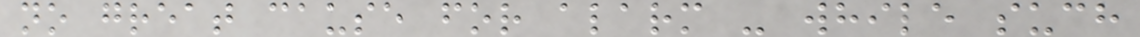no great cause for alarm - while such
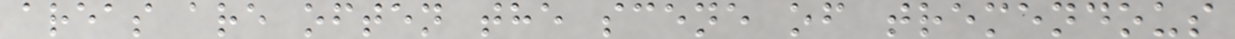areas are often the scene of tremendous
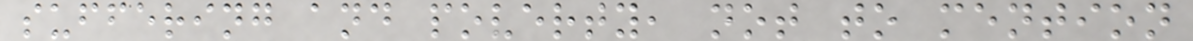suffering and poverty, not to mention
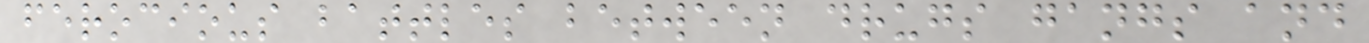ferocious battles between drugs gangs and
